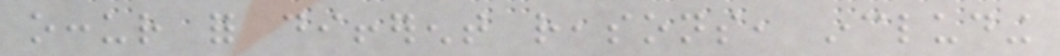occur for different reasons, including
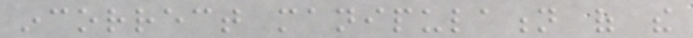incorrect manipulation of the
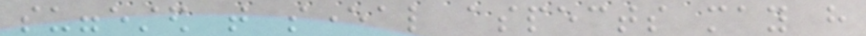suggested that several aspects may have
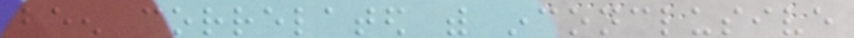been correlated with inconclusive
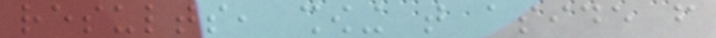results, showing that aside from
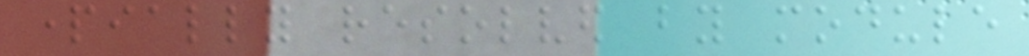partially resolved by module
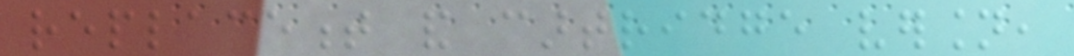replacement and cartridge version,
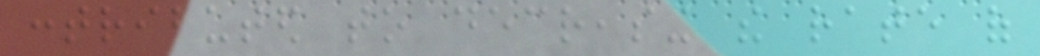contributed to decreasing the rate of
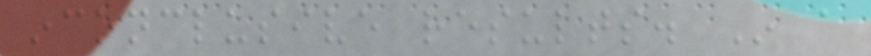inconclusive results. In a
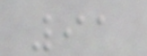91
